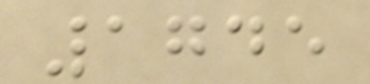1745
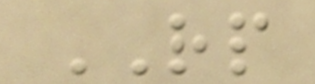RP
